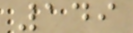149
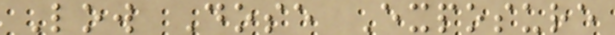Low Dose Exposure
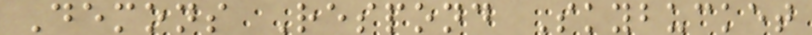Demons Respond Skybucket
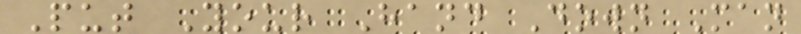Put Your Hand Down Man
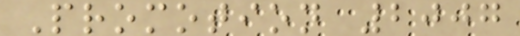Promotion 2007
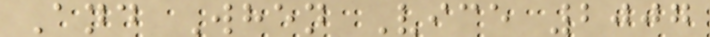And When Vice 2007
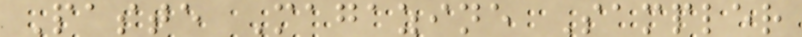Paste Magazine Sampler
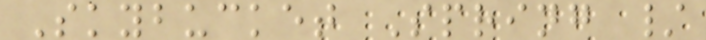Skybucket Spring /
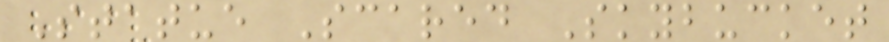Statue Scared Skybucket
